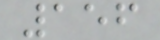156
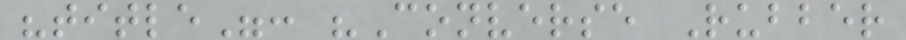"title": "Converse Rubber
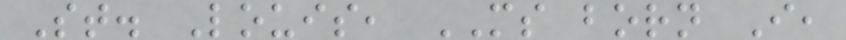St. Louis, MS born I,
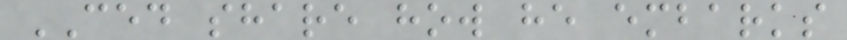CED share how he embarks
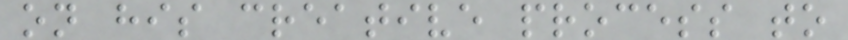on his creative process to
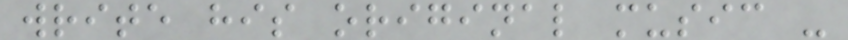write his original music -
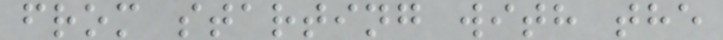from starting with the
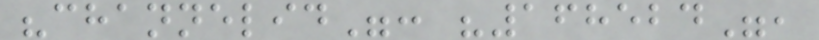"channelid": "168524",
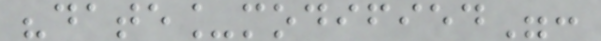"date_modified":
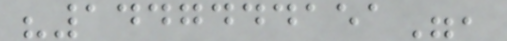"1447444151",
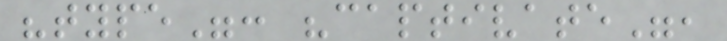"type": "captivate",
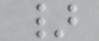}
